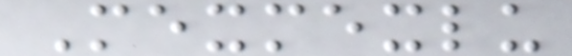Mexmexlu
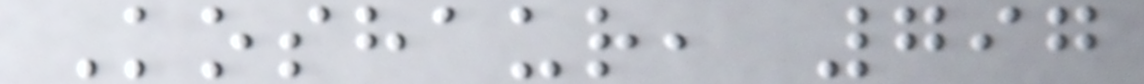Koshaur, 797
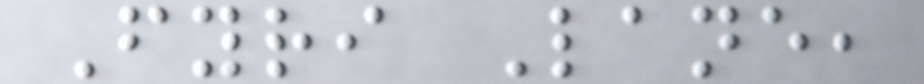Fyri Lane,
